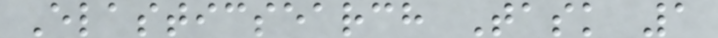Elasticsearch Task 1
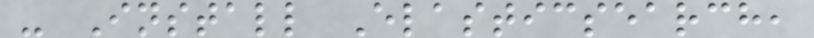- Install Elasticsearch,
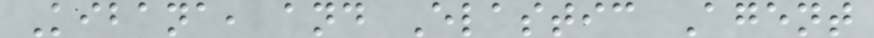Kibana, and Elastic Agent
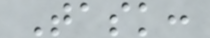Task:
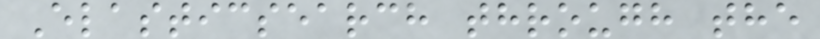Elasticsearch through the
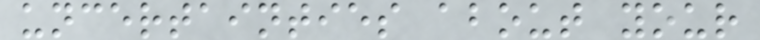uncertainties about your
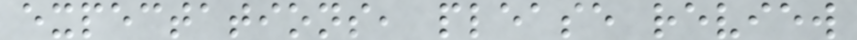expectations, please review
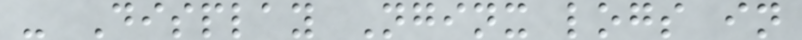- Display Nginx logs in
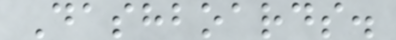Dashboards.
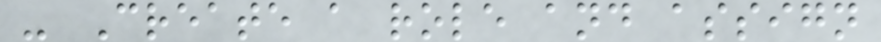- Create a role and assign
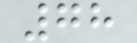78
